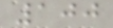100
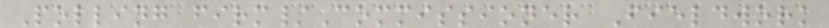Polling firm/Commissioner Fieldwork
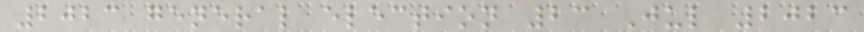2023 general election 23 Jul 2023
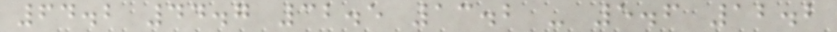64.2 44.7 32.5 13.2 - 5.6 12.2
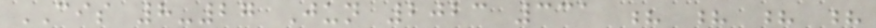CIS 8-27 Jun 2023 331 ? ? ? ?
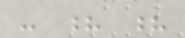- ? ?
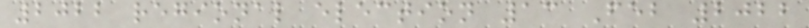2022 regional election 13 Feb 2022
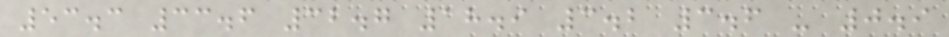53.3 33.6 32.7 18.9 3.2 3.6 - 0.9
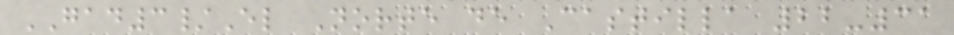GAD3/El Norte de Castilla 22-31
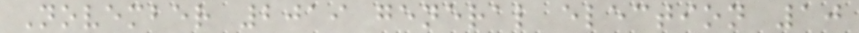November 2019 general election 10
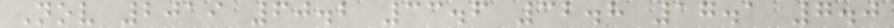Nov 2019 60.2 33.6 32.8 17.1 7.0
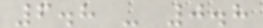6.8 - 0.8
